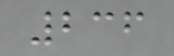236
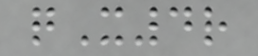qX4r
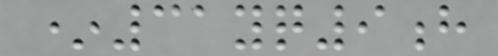*31yq9h
